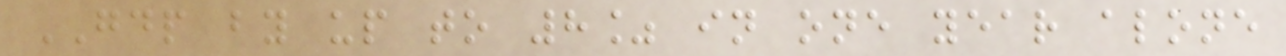GDP by up to 8% in one year alone
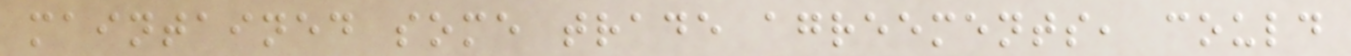maintained some trade agreements, could
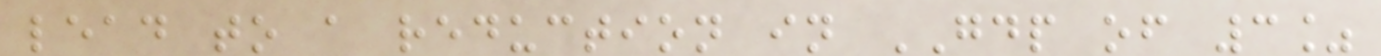lead to a reduction in GDP of 3%
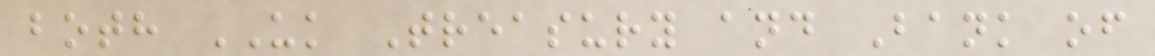both UK Treasury and Bank of
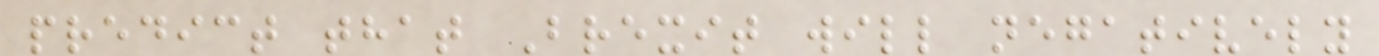predict that Brexit will negatively
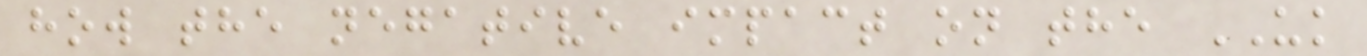how the negative impact on the UK
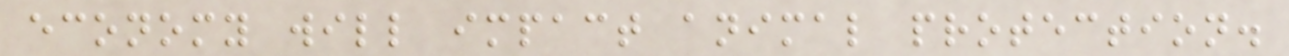economy will impact animal protection.
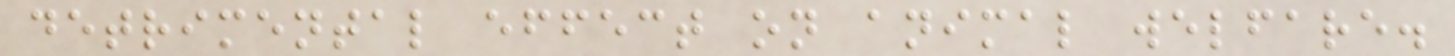detrimental effect on animal welfare.
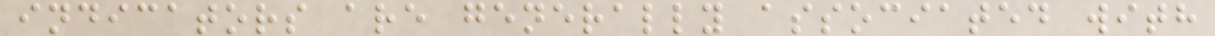indicators are generally associated with
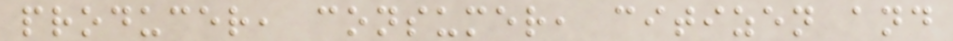producer, consumer, citizen and
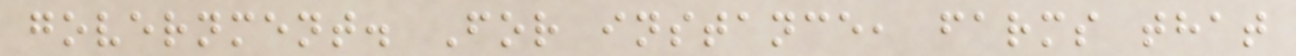government. For instance, farms that
